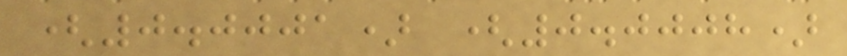(0.0001) (0.0008)
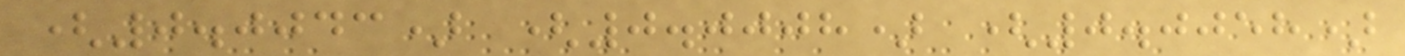(0.0043) (0.0008) (0.0058)
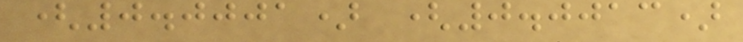(0.0001) (0.0013)
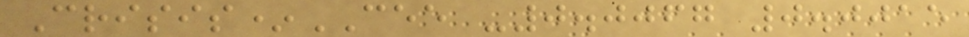Crisis*CEE -0.0067 0.0015
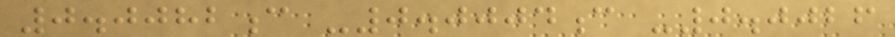0.0082c -0.0004c -0.0026
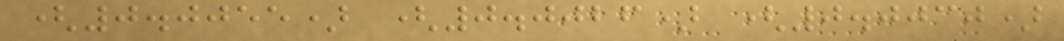(0.0055) (0.0026) (0.0030)
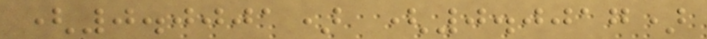(0.0001) (0.0017)
